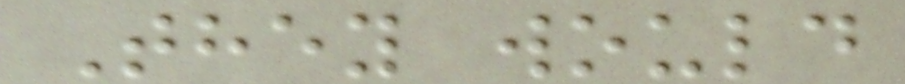They would
